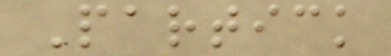Partick
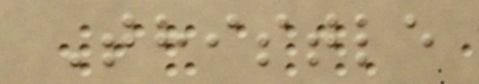Thistle
